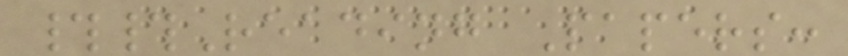##Reading Papers:
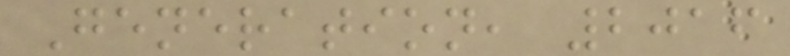Generation, 2016
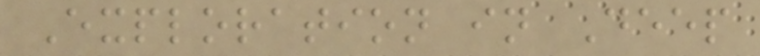Exploration in Deep
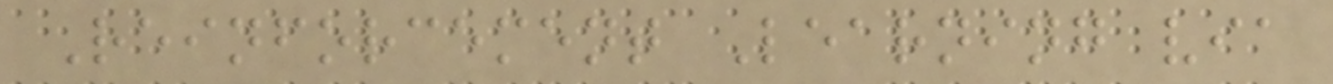Reinforcement Learning via
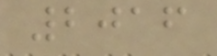2016
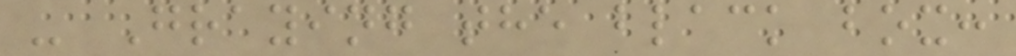- Graying the black box:
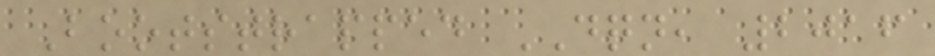Bootstrapped DQN, 2016
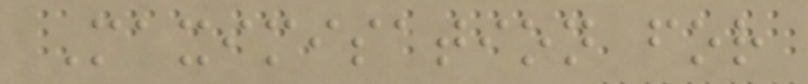Maximisation for
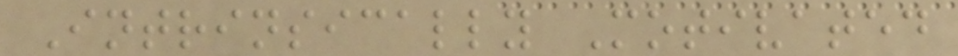Intrinsically Motivated
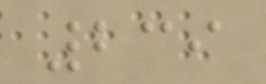239
